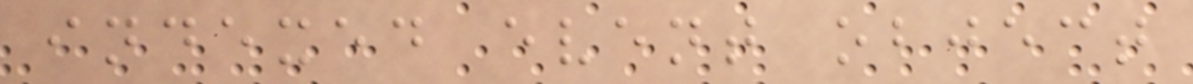indexed event object
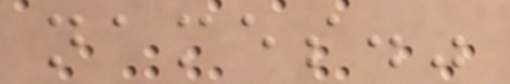names."
